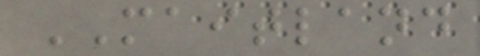MAITLAND
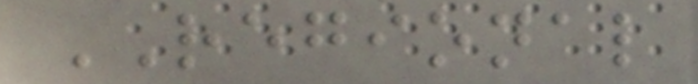REGIONAL
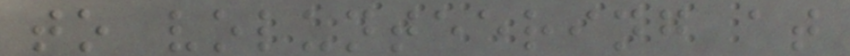to volunteering at
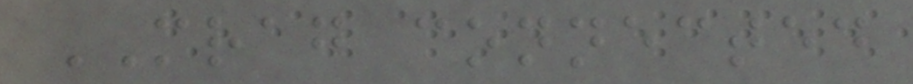MRAG connected
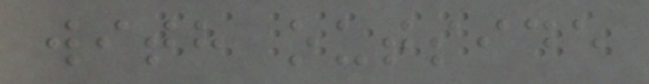with outside
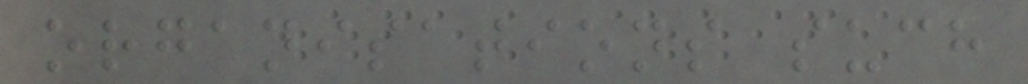organisations such
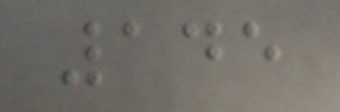145
